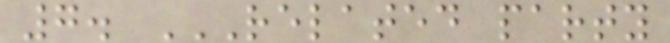7. RELATED PARTY
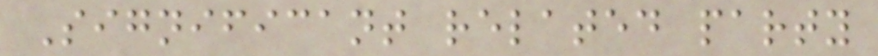Significant related party
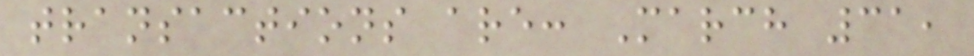transactions are: March 31,
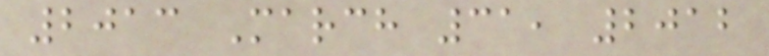2013 March 31, 2012
